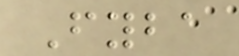Fyba
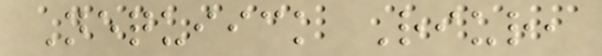Nequiick Riur,
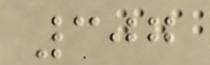307
